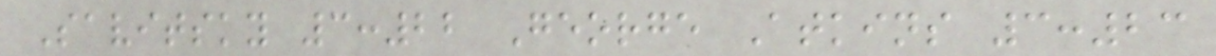Savitsky 3:22 George Atkins 3:23
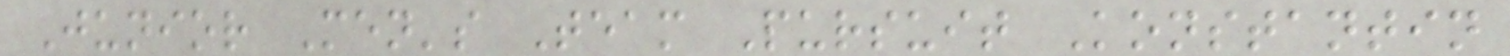Junior Men's Team Pursuit Konstantin
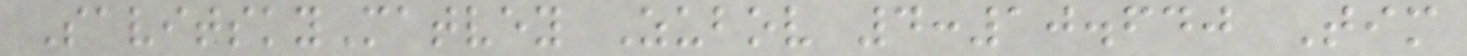SavitskyMatvey Zubov 4:10.640 Tim
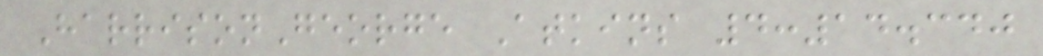HarrisonGeorge Atkins 4:14.340
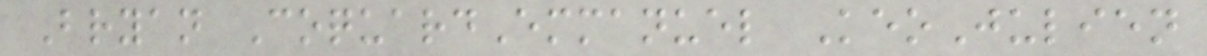Bryan CoquardEmmanuel KeoJulien
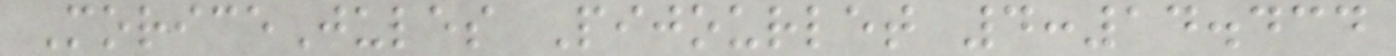MoriceJules Pijourlet 4:14.434
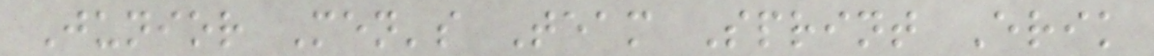Junior Men's Team Sprint Erik
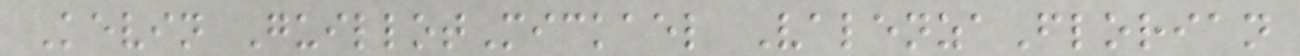Kevin GuillotMickael ValenzaFlorian
